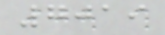7019
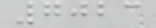7023
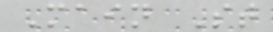Main St
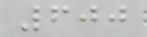600
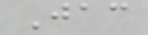Jac
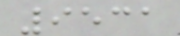9531
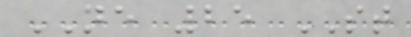NE 25 ST
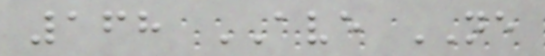168 AVE NE
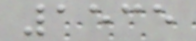1535
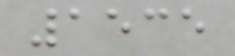1535
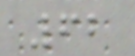62
